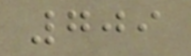709
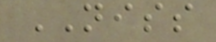NISS
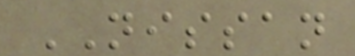NISSAN
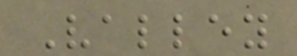Valley
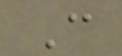C
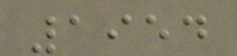1954
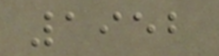1952
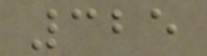325
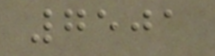7501
